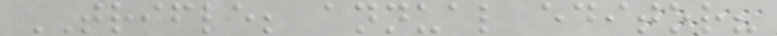TRIFLE; annual editor?
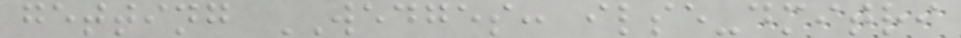getting WEDGES: ilse-dmitri
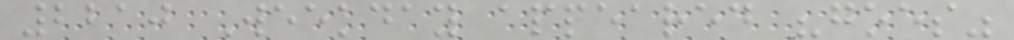2210 Weekday appeared "goes"
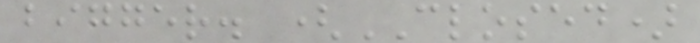bigger. (CLOSED)
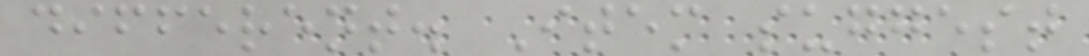different. Item suggest
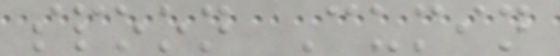spoon Cumin
